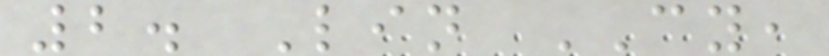2. Lin CY,
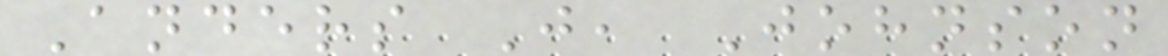Anders J, Johnson
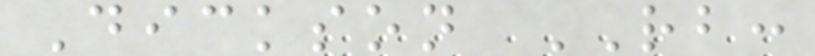Dickson RB:
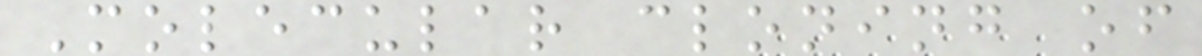Molecular cloning of
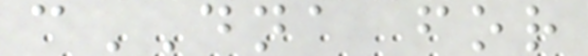cDNA for
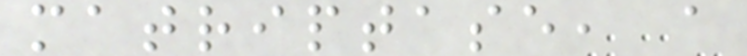matriptase, a
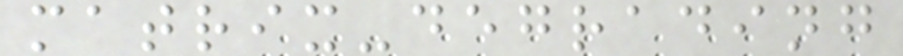matrix-degrading
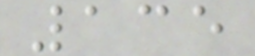135
